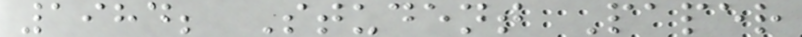1984; Student Paper
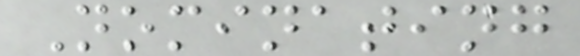Nominating
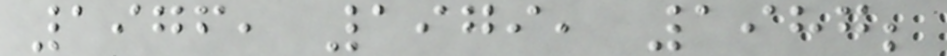1976, 1979, 1987;
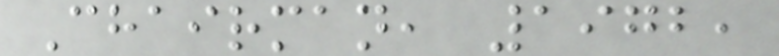Chairman, 1972,
